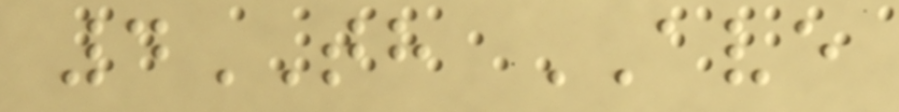4TH AVE
